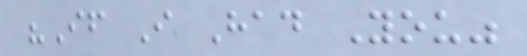"If I Had You"
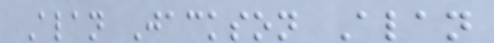Alan Jackson Alan
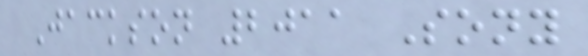Jackson 2011 Sony
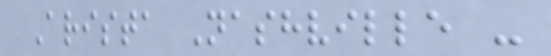Arista Nashville -
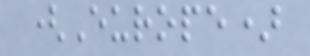(Europe)
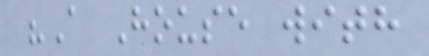"A House with
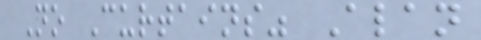No Curtains" Alan
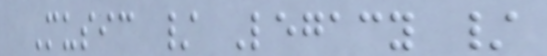Music / Legacy /
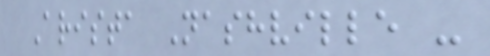Arista Nashville -
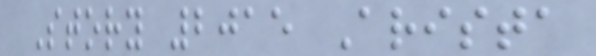Story 2015 Arista
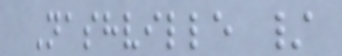Nashville /
